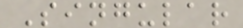Singular
